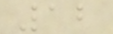12
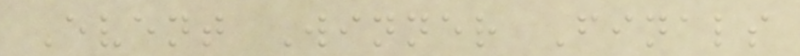Event Winner Finals
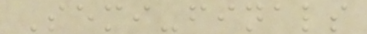Semi-finals
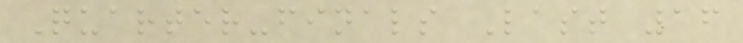Quarter-finals Last 16
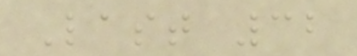Last 32
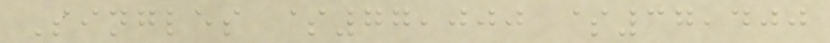Singles $77,000 $37,400
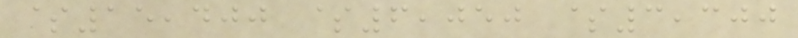$15,400 $6,050 $3,300
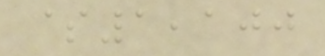$1,100
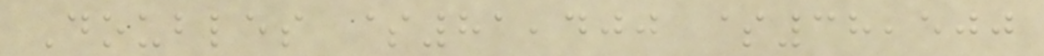Doubles $81,400 $38,500
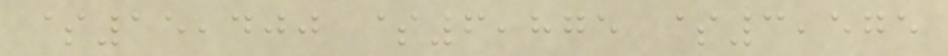$15,400 $6,875 $3,575
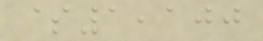$1,100
